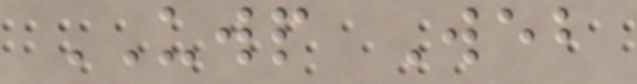UWP Web
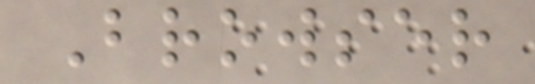Browser
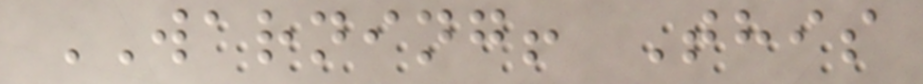WARNING! This
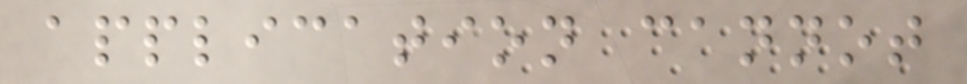application cannot
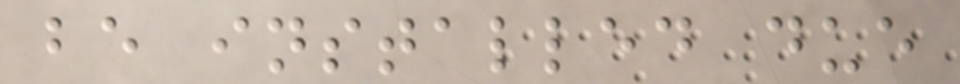be installed due
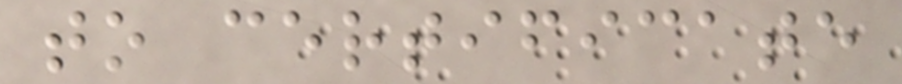to certificate
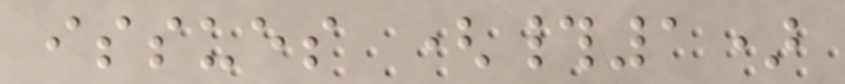issues (#1)
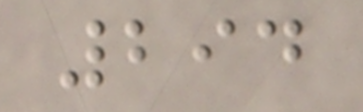294
